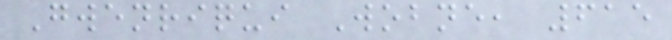Gwenriqui Wobne, 615
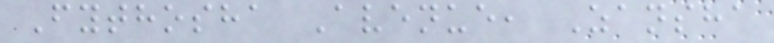Fythosha Avenue, Zansha
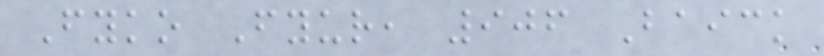Fyko Fyur, 906 Baick
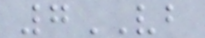7VB
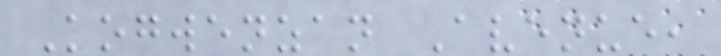Kogwenzan Avenue,
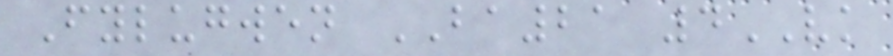Fylugwen BA21 4VK
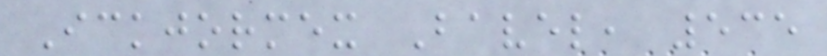Ickjormex Bavel, 535
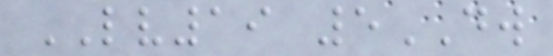LV19 5DW
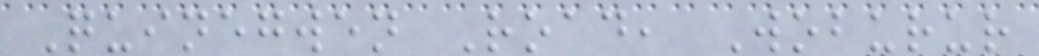Quinegwen Road, Woburur
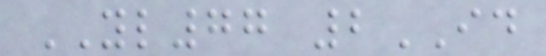YL77 2ID
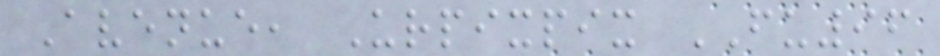Avenue, Urpixpix FU96
